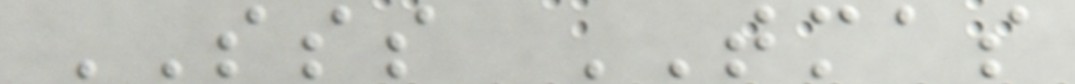SSS TMAS
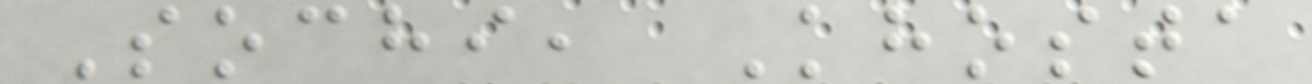Sochi, Khosta
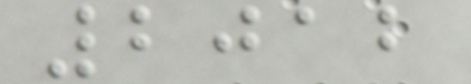2012
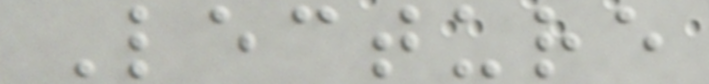Lecture
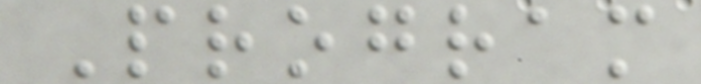Program
